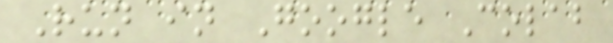Run in Google Colab
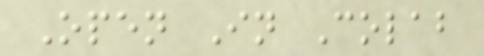Open In Colab
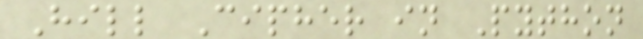Hill Cipher in Python
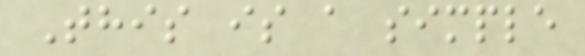This is a simple
